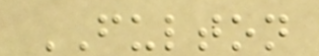FULTON
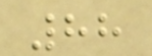88
